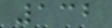132
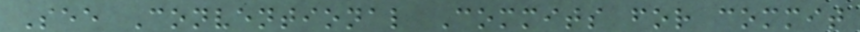See Conventional Commits for commit
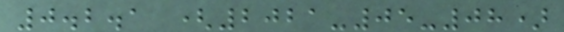0.2.1 (2021-05-08)
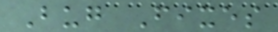Bug Fixes
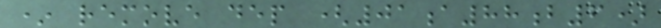* remove dep (01a88b6)
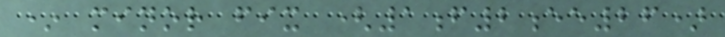* minor fix (1f2ee26)
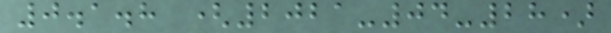0.1.8 (2021-04-28)
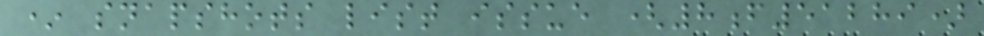* snapshots list issue (8f51289)
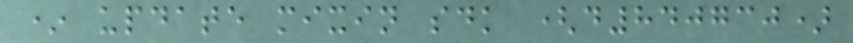* update mixin sdk (d840730)
